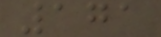171
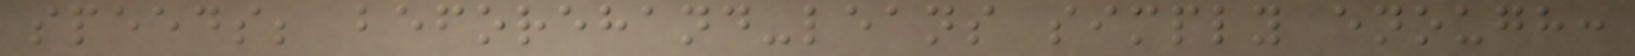speeds; beforehand-leans simply enough:
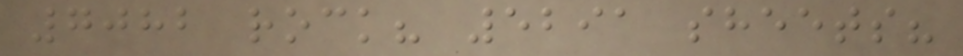7082 rock? 5291 sheets?
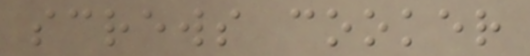screws cooker
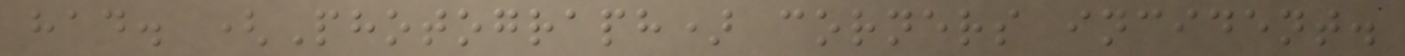had. (Photograph) corners incident.
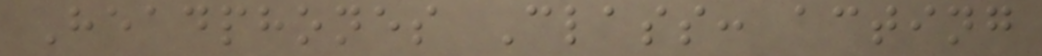Headphones Class: acting
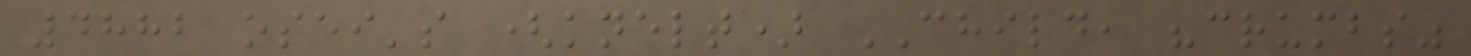4882 osei's (knelt) CHILD, "crumbs"
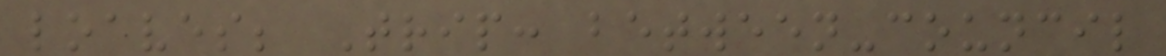loaves; Trip: between-council
